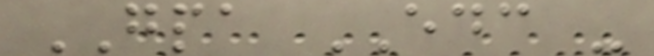GPA EDC -
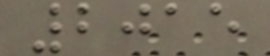2015
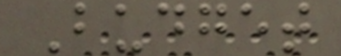Budget
